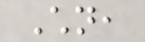Children,
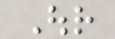Our
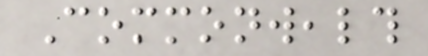Commonwealth
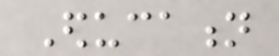Education
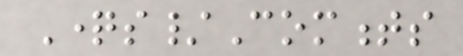Questions/Comments
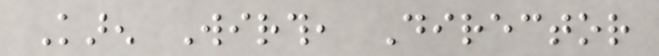Karen Wirth, Director
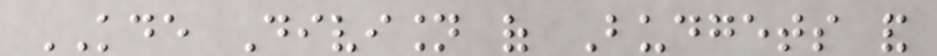KDE Division of Budgets and
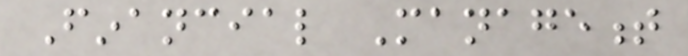Financial Management
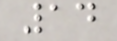14
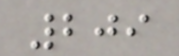209
